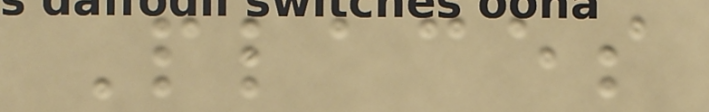Places
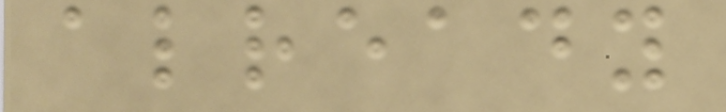already
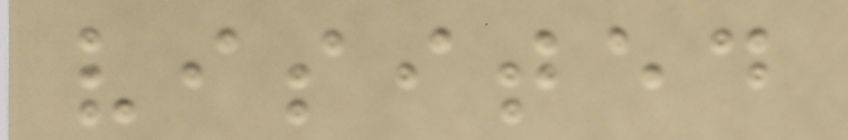visited
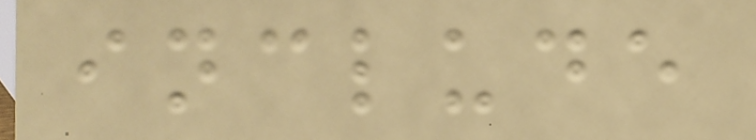include
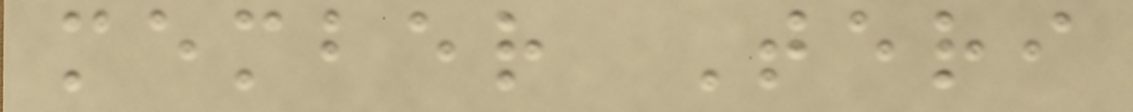member Teri
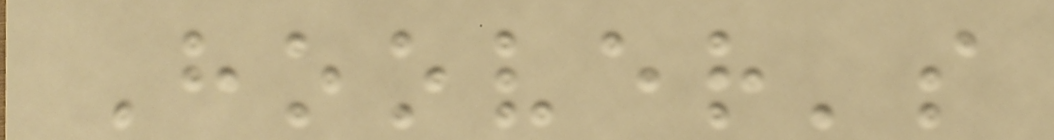Hoover's
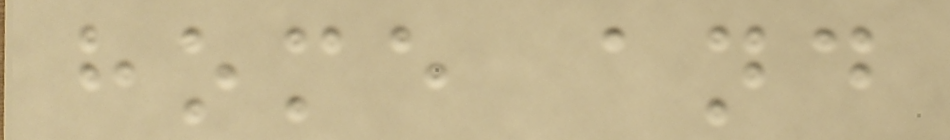home and
